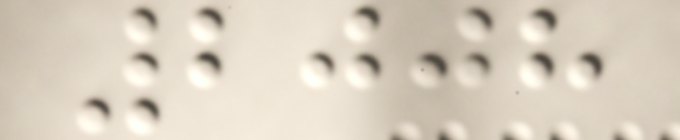2008
